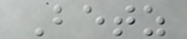Betz
